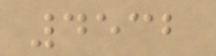4532
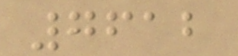7612
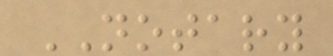NOTARY
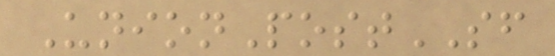UnionPostSF
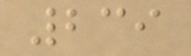239
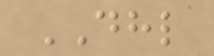DHL
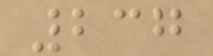237
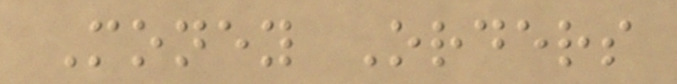Money Orders
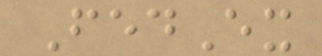FedEx
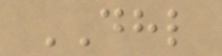DHL
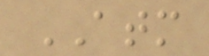ATM
